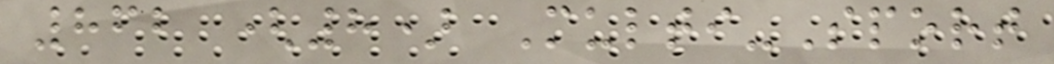862 (8) Multi-Sport
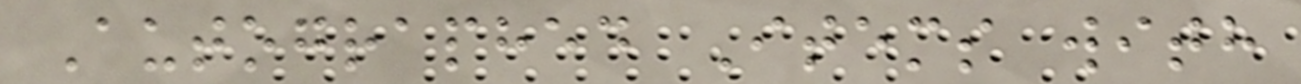Autographed Items with
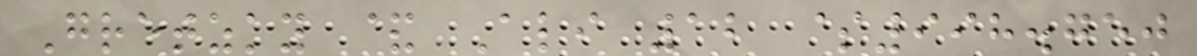Gretzky & Ali 12 $998.750
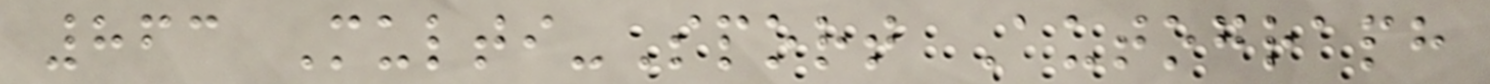863 Multi-Sport Autograph
